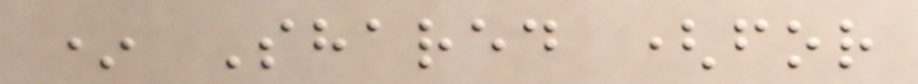* Shared (for
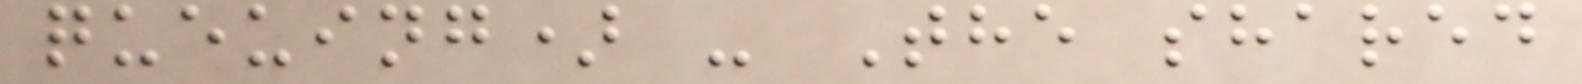queuing) - The shared
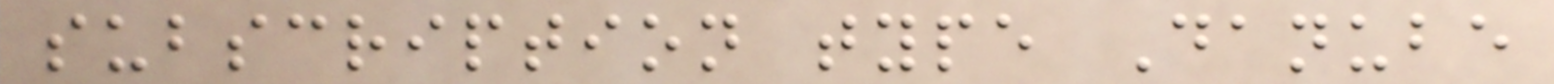subscription type Danube
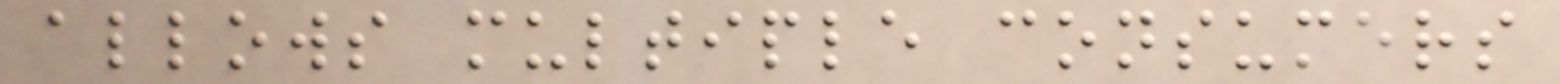allows multiple consumers
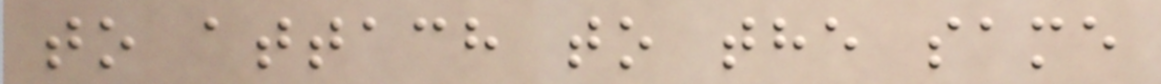to attach to the same
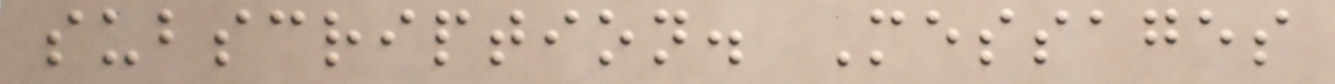subscription. Messages
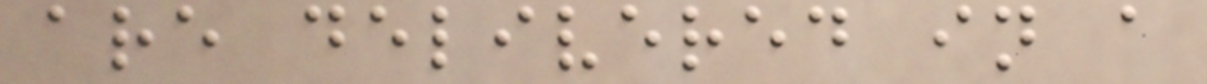are delivered in a
